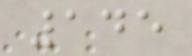145
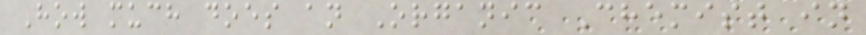How much does an Organic Chemist in
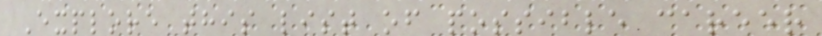Explore this list of possible career
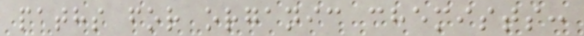paths for organic chemists:
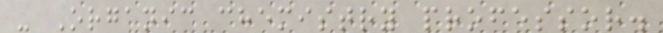- Organic chemistry professor.
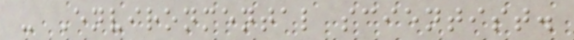- Environmental scientist.
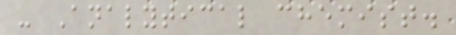- Analytical chemist.
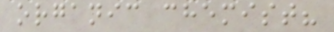organic chemist?
